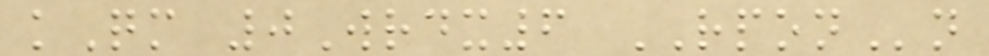kQm 0Wrdx6 RPONn
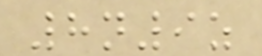8n9z
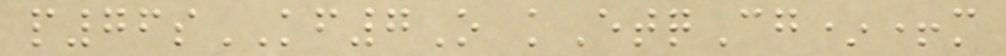p76sKF7O kEtqCg*+m
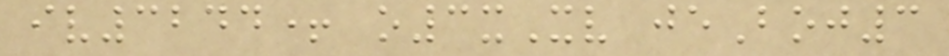iv3244+ o3xXv jeBoj3
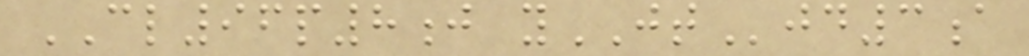CL96p8j yJTjd3a
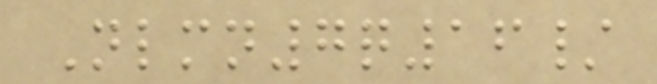Nlmn7q16/
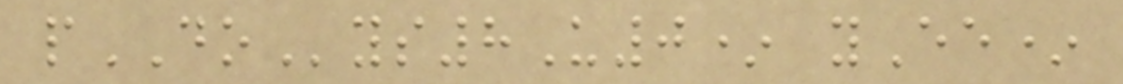pDOys8U0* yEe*
